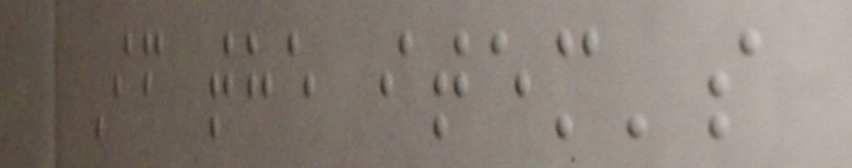If the item's
